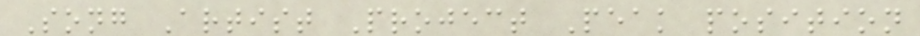Song Artist Project Peak position
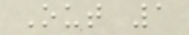Out 1
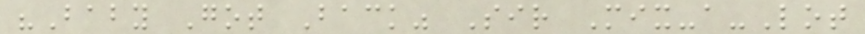"Baby Got Back" Sir Mix-a-Lot
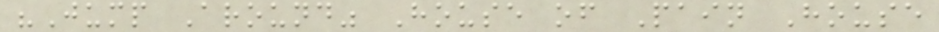"Jump Around" House of Pain House
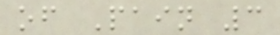of Pain 3
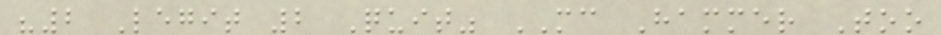"2 Legit 2 Quit" MC Hammer Too
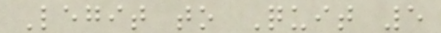Legit to Quit 5
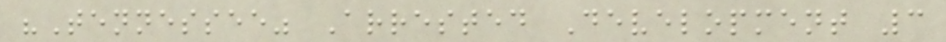"Tennessee" Arrested Development 3
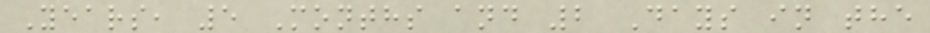Years, 5 Months and 2 Days in the
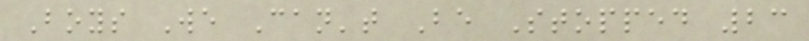Boys We Can't Be Stopped 23
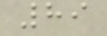89
